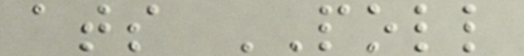ats POLL
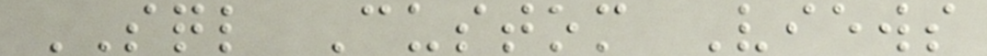SQL Custom Views
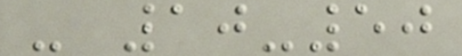- 10-50
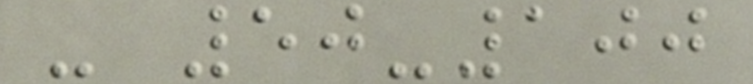- 50-100
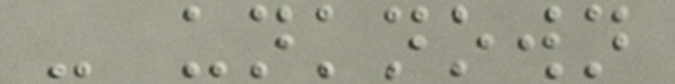- unknown
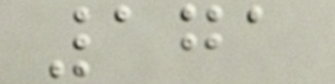171
